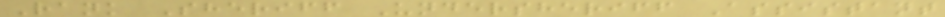Rank Sheriff Undersheriff Assistant
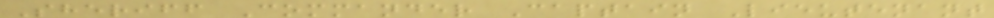Sheriff Commander Captain Lieutenant
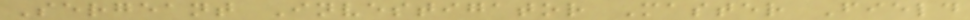Sergeant Investigator Master Field
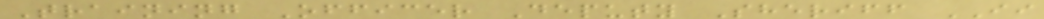Training Officer Deputy Sheriff II
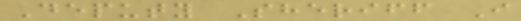Deputy Sheriff I
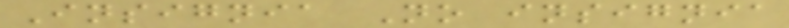Insignia No insignia
